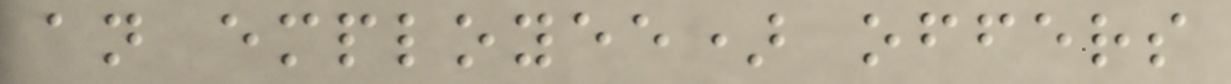an employee) offers
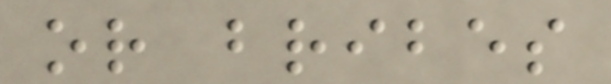or bribes
